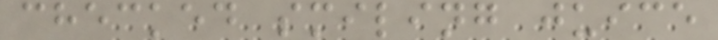checked smiling juice
